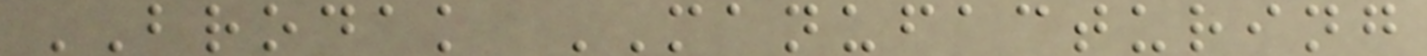BRODAK MANUFACTURING
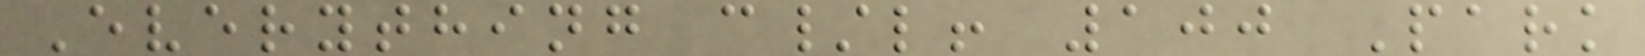Everything c/l! 100 Park
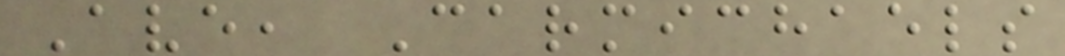Ave, Carmichaels
